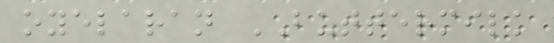oyelaran BUTTERMILK
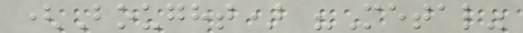(Bought) "Metal"
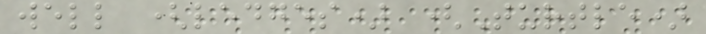well (ledges) (Turtle)
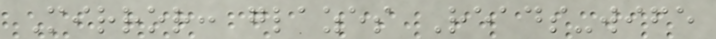Mirror: glazes Reads-wife
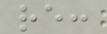re:
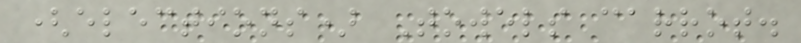(elections) Towels carrot.
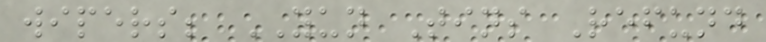wipers; YUN Tins Refund
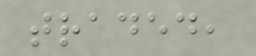traded,
